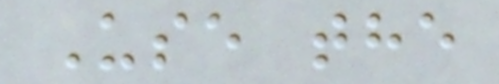Use the
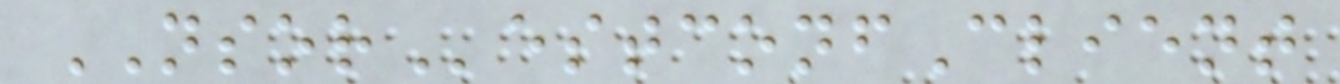NSORestconfClient
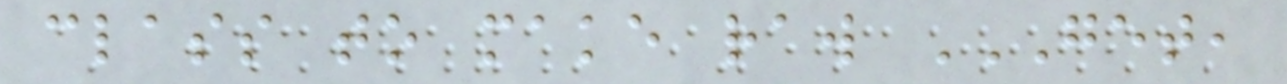class to make raw GET,
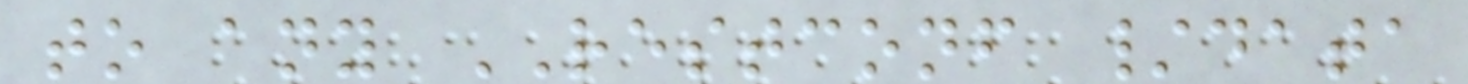to any RESTCONF /data
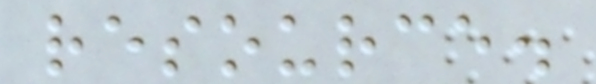resource.
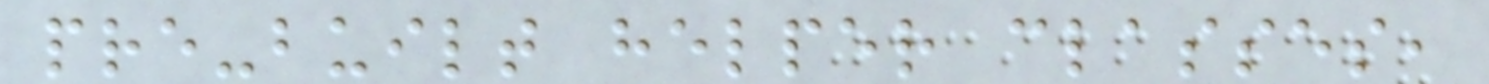pre-built helper classes,
